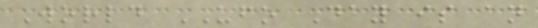World UFO Day is an
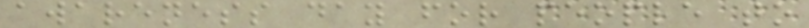awareness day for people to
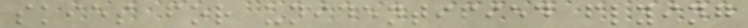skies for unidentified flying
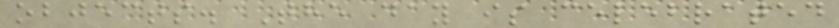objects. The day is celebrated
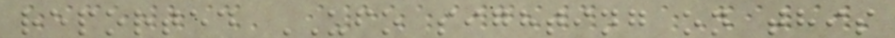reported UFO sighting on this
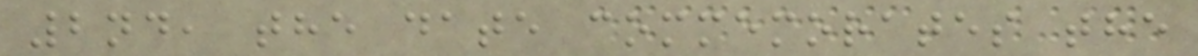2nd, the date commemorates the
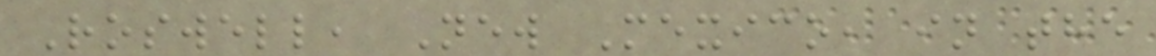Roswell, New Mexico, in the
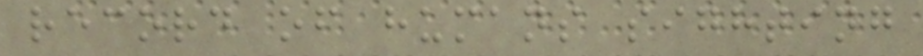record of humans sighting
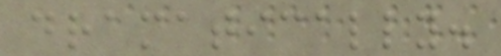dramatically.
